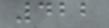422
